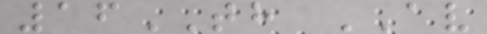16TH AV
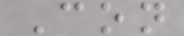Con
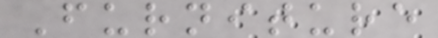Furniture
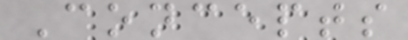Concepts
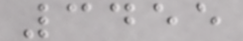3455
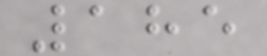185
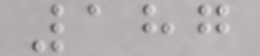187
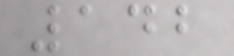142
